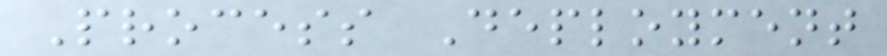Process Deployment
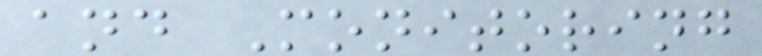and Monitoring
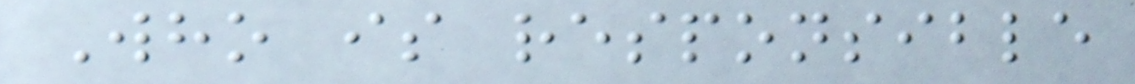Who is responsible
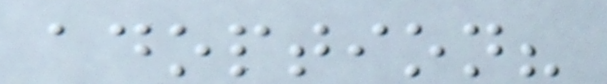adoption?
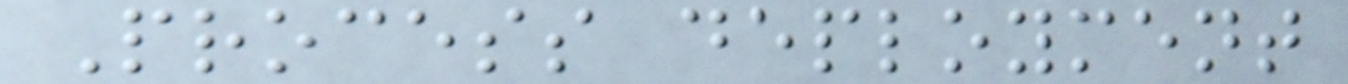Process deployment
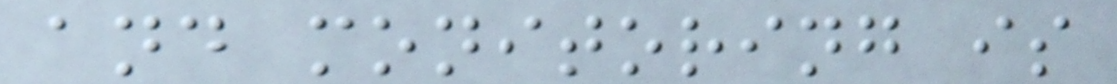and monitoring is
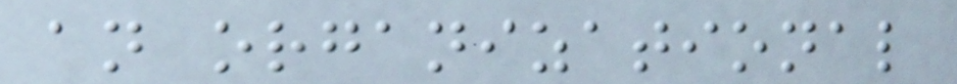an organizational
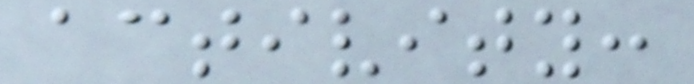activity:
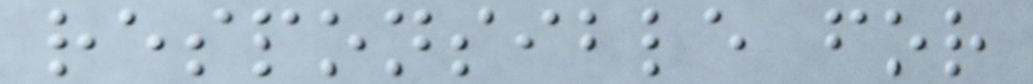responsible for
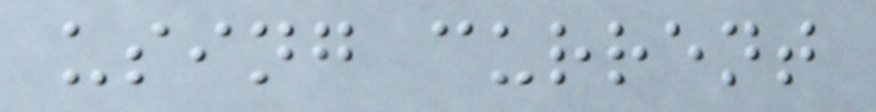using current
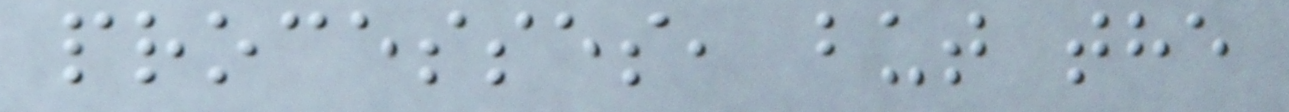processes, but the
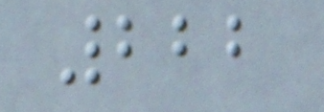222
